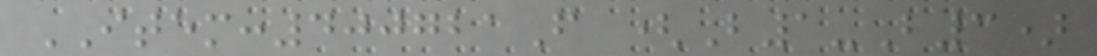ITEM:400721F (B1-B3)
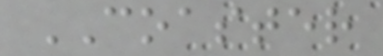COASTER
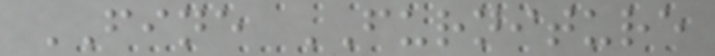FINE FURNITURE
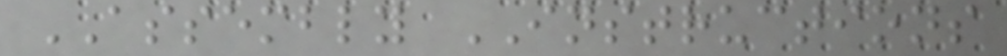ASSEMBLY INSTRUCTIONS
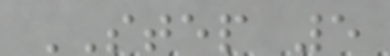STEP 5
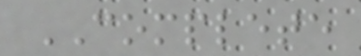COMPLETE
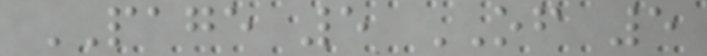PAGE 5 OF 5
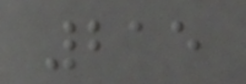215
